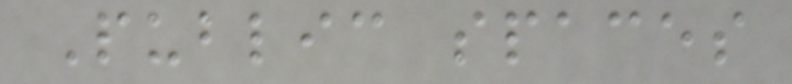Public spaces
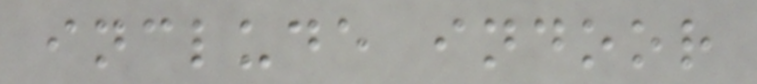include indoor
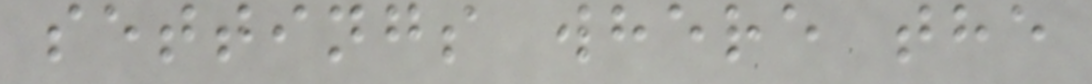settings where the
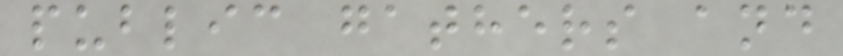public gathers and
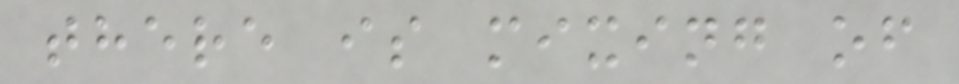there is mixing of
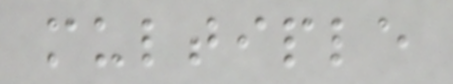multiple
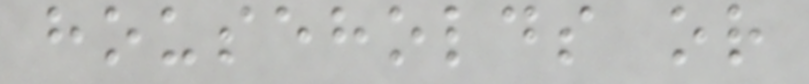households or
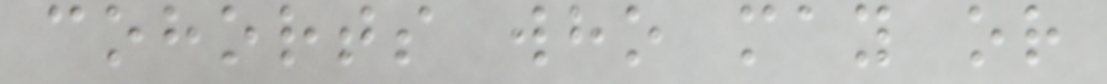cohorts who may or
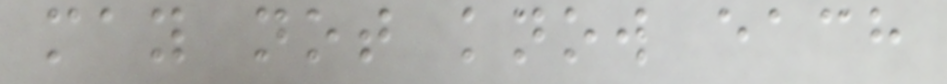may not know each
